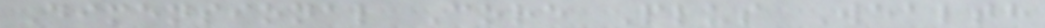Dimensional Core Plus Wealth
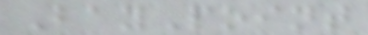BayPoint
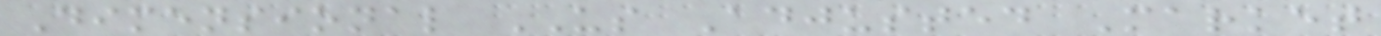Dimensional US Adjusted Market
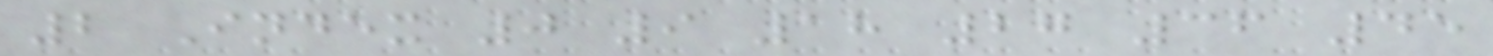2 Index 0 9 18 27 36 45
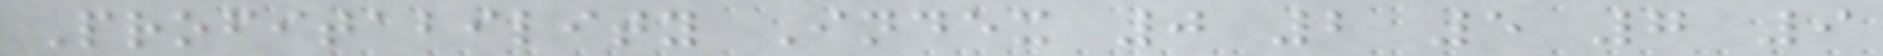Profitability Index 0 2 5 7 9
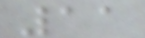11
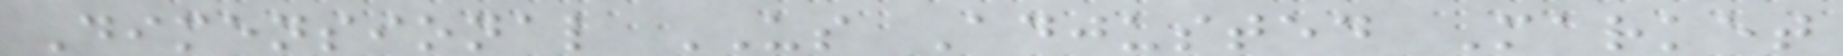Dimensional US Adjusted Market
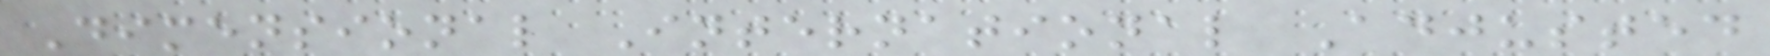Dimensional International Adjusted
